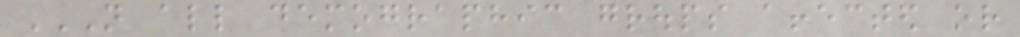NOT ALL DEMOGRAPHIC GROUPS AFFECTED OR
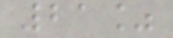21%
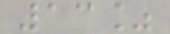13%
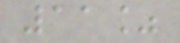11%
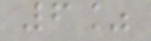6%
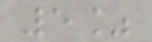5%
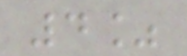4%
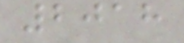2018
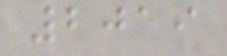2019
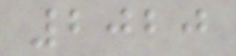2020
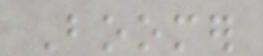Boomer
